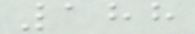188
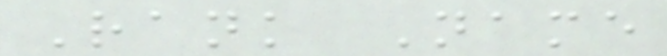Rank Name
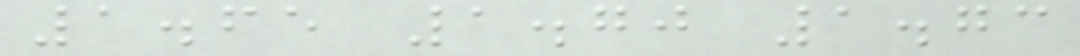1.65 1.70 1.73
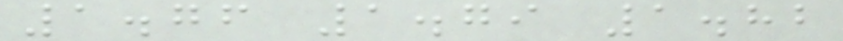1.76 1.79 1.82
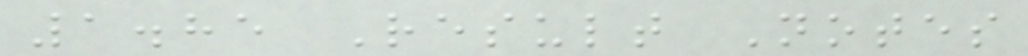1.85 Result Notes
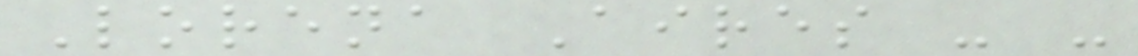Lorena Aires - -
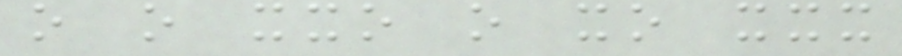o o xxo o xo xxx
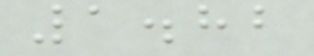1.82
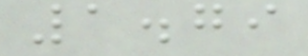1.79
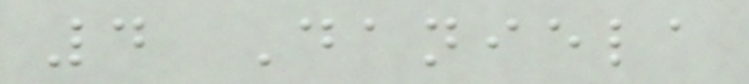4 Daniela
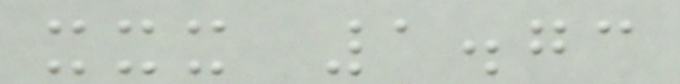xxx 1.73
